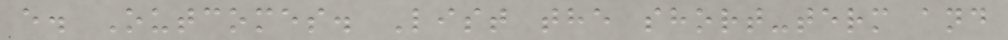e. Outcomes. List the short-term and
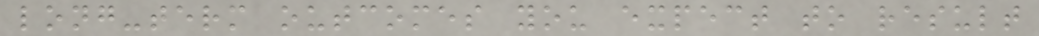long-term outcomes you expect to result
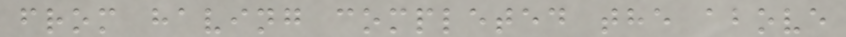from having completed the above
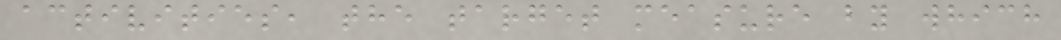activities, the target measure by which
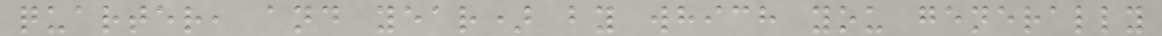quarter, and year) by which you generally
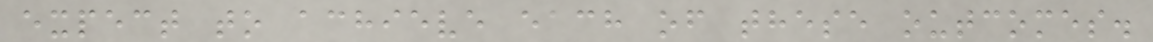expect to achieve each of these outcomes.
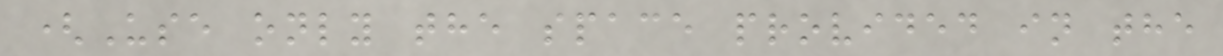(Use only the space provided in the
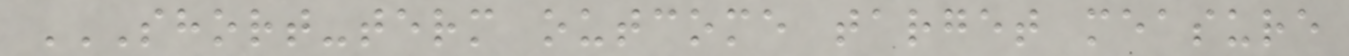SHORT-TERM OUTCOME TARGET MEASURE
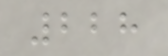228
